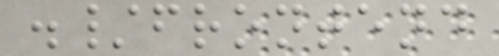./frontend
